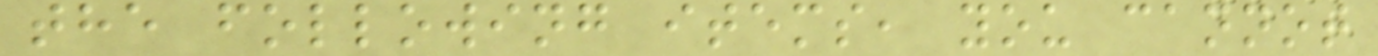the following items, you cannot
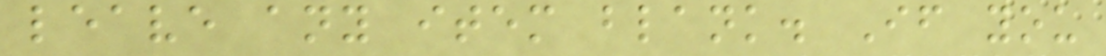leave any item blank. If you
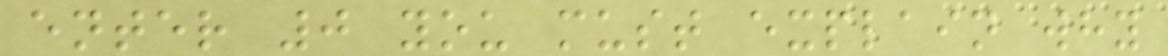enter 0 you must explain why
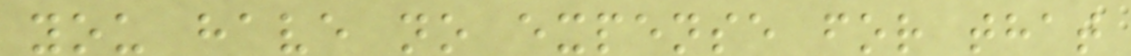you have no expense for that
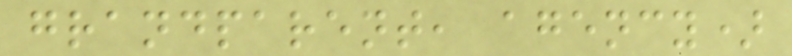grandparent, agency)
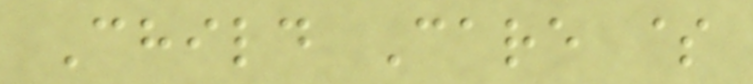Child Care $
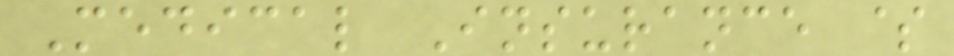Medical Insurance $
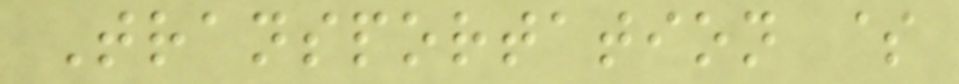Transportation $
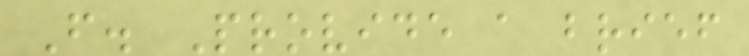F. Provide a brief
